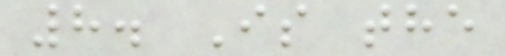8. Is the
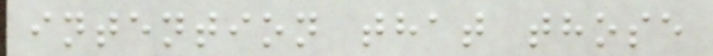intention that those
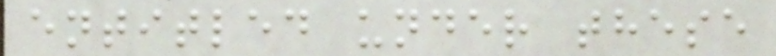entitled under these
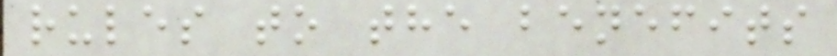rules to the benefits
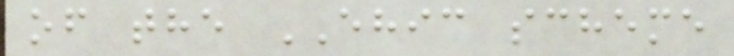of the EHIC scheme
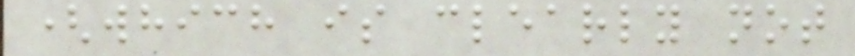(which is clearly not
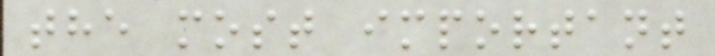the most important
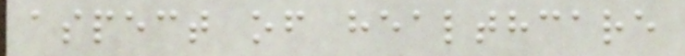aspect of healthcare
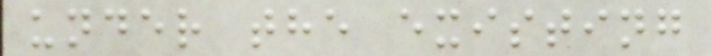under the existing
